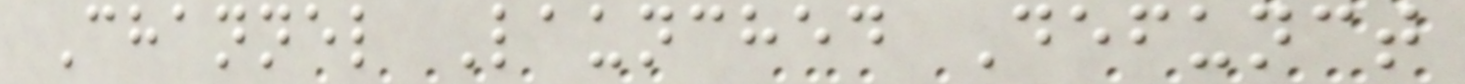Channel Launched Defunct
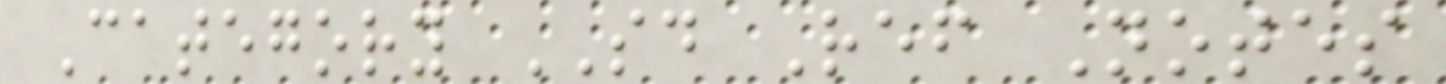Category SD Ref Notes
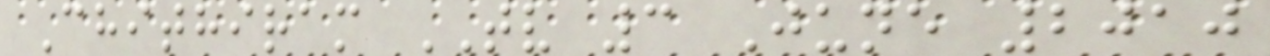Chithiram TV 3 June 2010
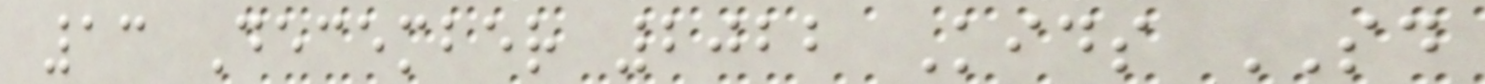13 December 2022 Kids SD
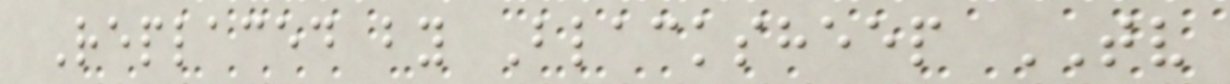Replaced by Blacksheep TV
